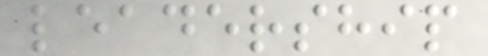leadership
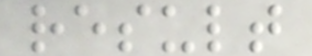result
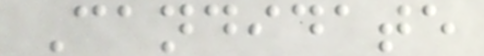Candidate
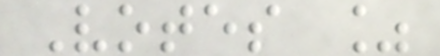Votes %
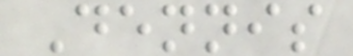Dennis
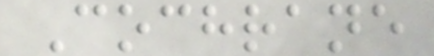Cochrane
